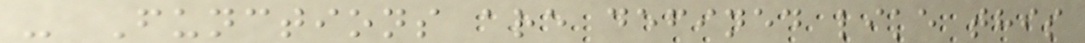- Functions are defined like this
